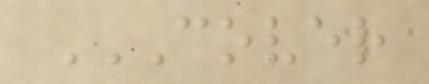COVER
